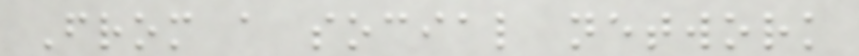From a social network
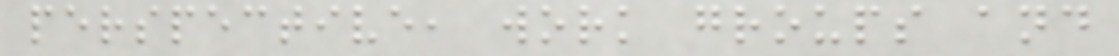perspective, work groups and
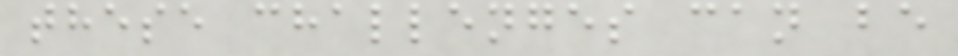these challenges can be
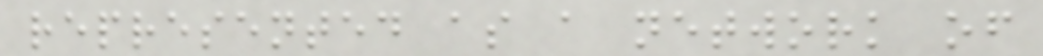represented as a network of
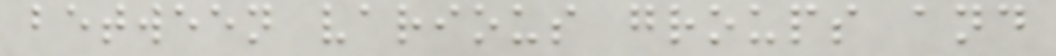between various groups and
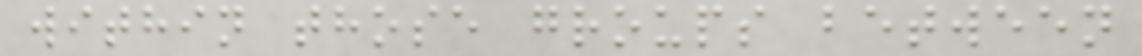within those groups between
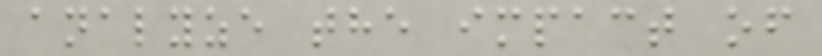analyze the impact of
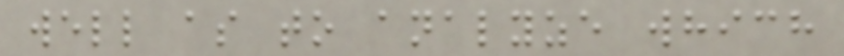well as to analyze which
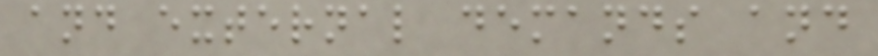and external demands and
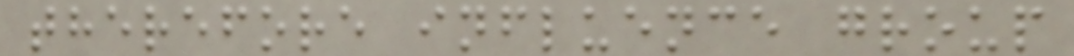therefore influence group
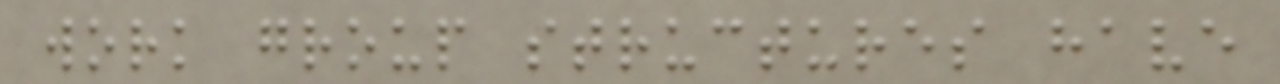work group structures have
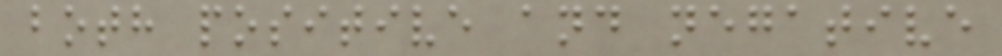both positive and negative
